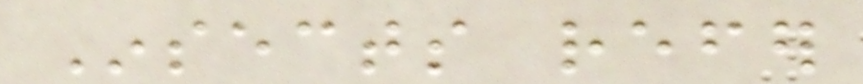Insects refer
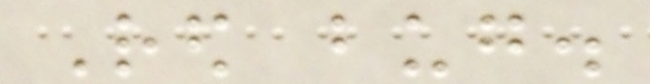Red bug.
